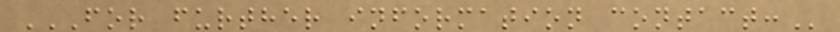FOR FURTHER INFORMATION CONTACT:
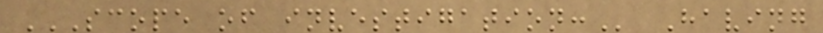SCOPE OF INVESTIGATION: Having
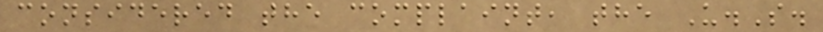considered the complaint, the U.S.
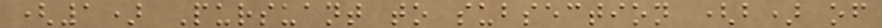(1) Pursuant to subsection (b) of
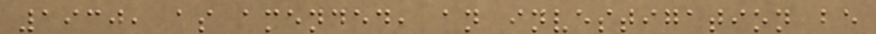1930, as amended, an investigation be
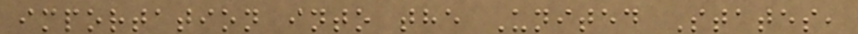importation into the United States,
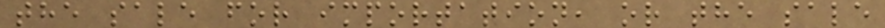the sale for importation, or the sale
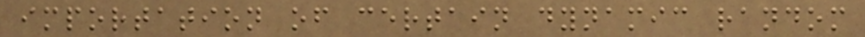importation of certain dynamic random
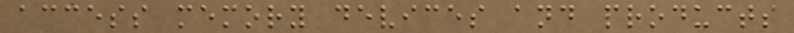access memory devices and products
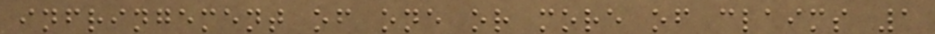infringement of one or more of claims 1
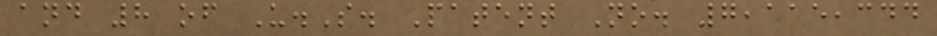and 8 of U.S. Patent No. 7,115,344
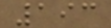193
